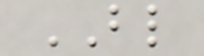BL
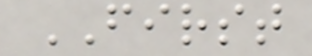FIRST
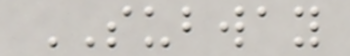SUBWAY
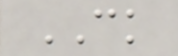CK
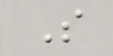S
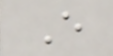E
